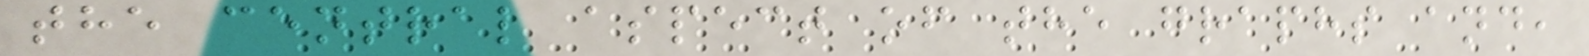the central aspect of the graphs and,
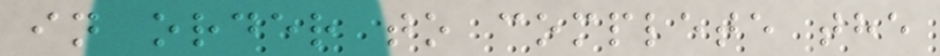in order to complete the
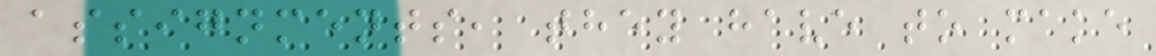assignments, they have to make
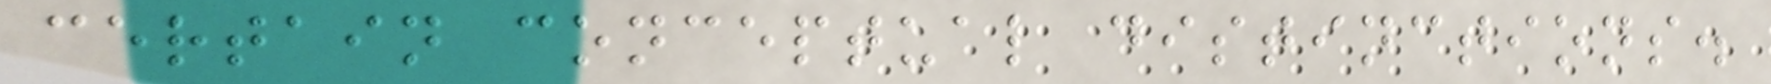certain conceptual distinctions.
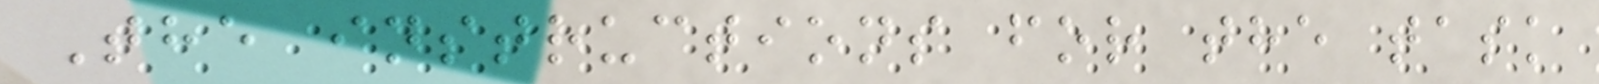The instructions for the task
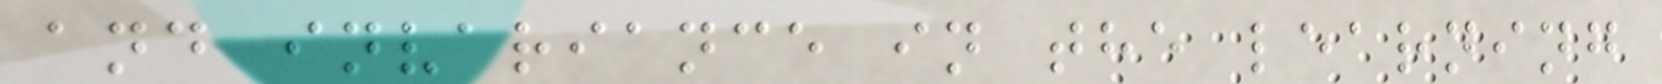and invariance in the learning
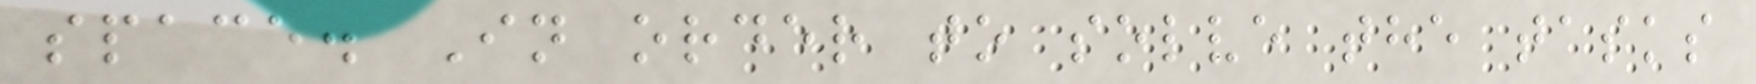space. In order to solve the tasks
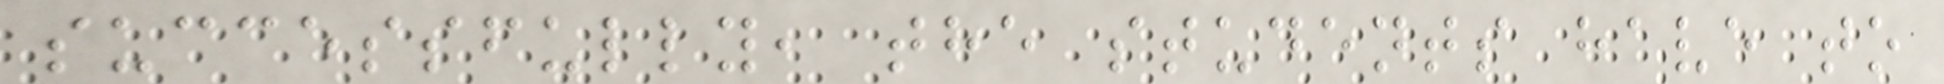successfully, the students have to
